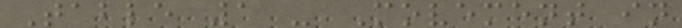Table 1 - Movement in
